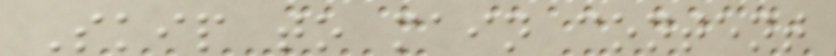Skip to main content
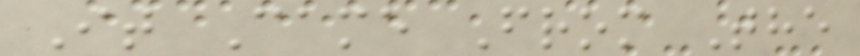It Came From The
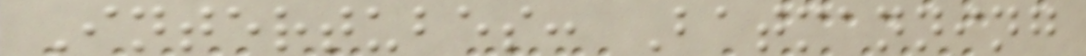Intertubes: Batmanning
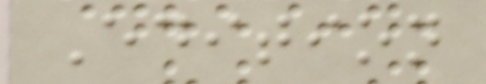Edition
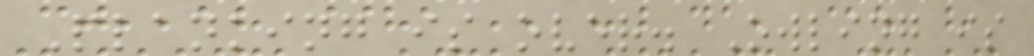Planking is over. Owling is
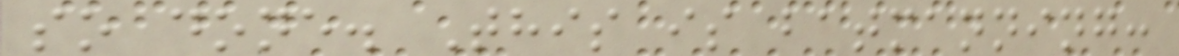so done. This is batmanning:
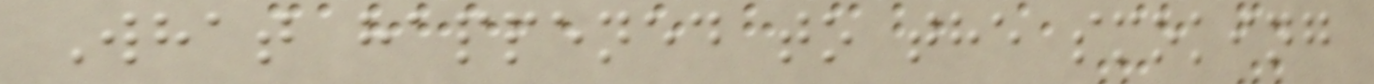What happened to the smoking
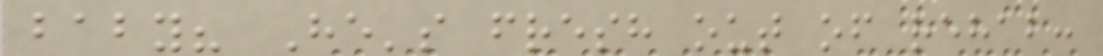baby? He's fresh out of rehab:
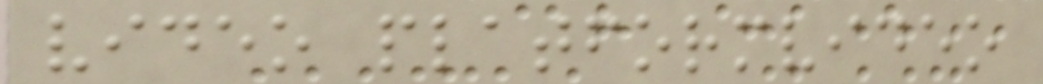video platformvideo
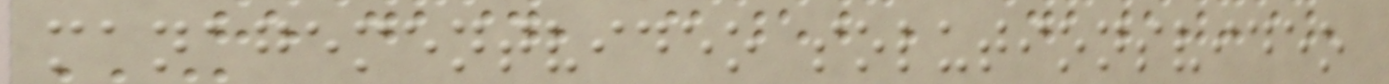managementvideo solutionsvideo
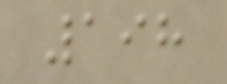198
